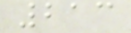213
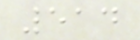514
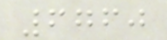6760
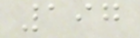197
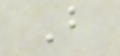B
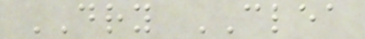DRY CLEA
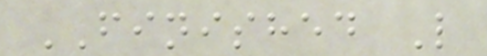FINISHED L
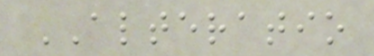ALTERATIO
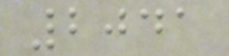2041
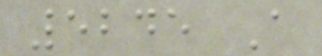5245 A
